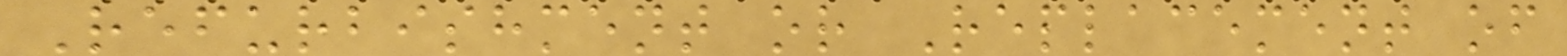Refurbishment or Replacement of
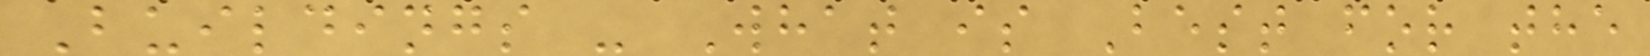Buildings - What is Best for the
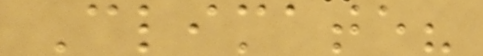Climate?
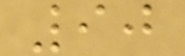90
